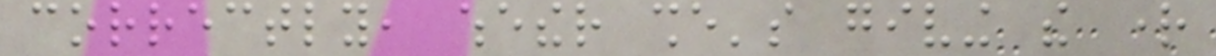correctly, whether she's giving the right
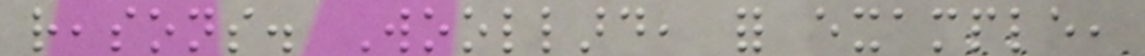reasons. Woollard, for example,
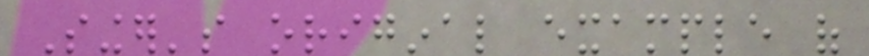Singer's original example of
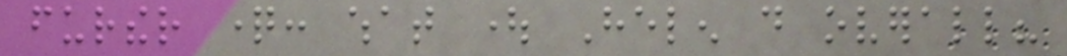further question: what ought Helen do overall?
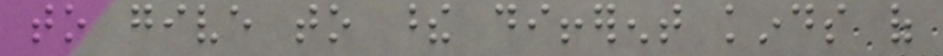to give to these different kinds of
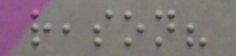reason?
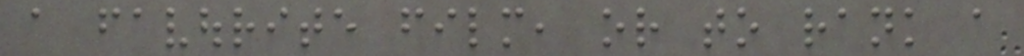a favourite film, or to rank a
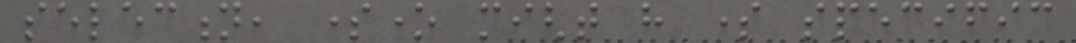selection, someone might have some specific
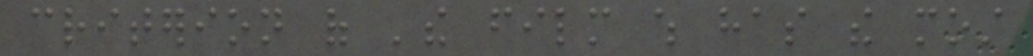criterion of 'the film which has the most
